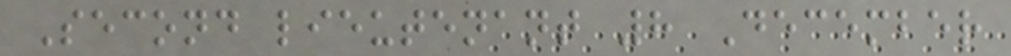Second lieutenant 8 December
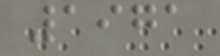1971
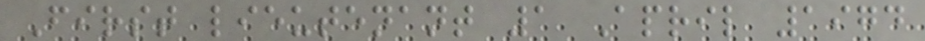First lieutenant 1 April 1974
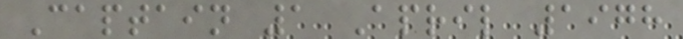Captain 1 April 1978
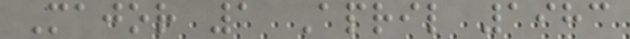Major 1 April 1983
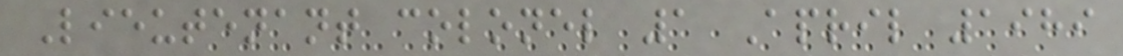Lieutenant colonel 1 April 1989
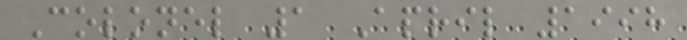Colonel 1 April 1998
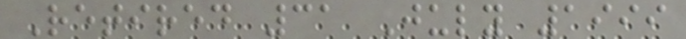Retired 31 July 1999
